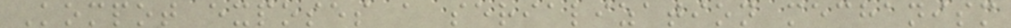Kompot exposes a serialization mechanism
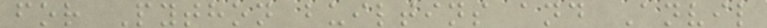for Python builtins and Anvil
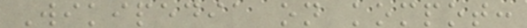Wikipedia on kompot:
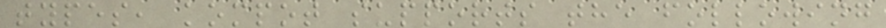types, kompot supports the following
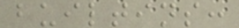builtins:
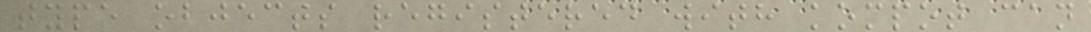type objects registered with kompot can
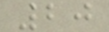20
